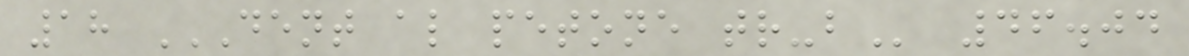18 DENT AL PETONE TR-B 46.04
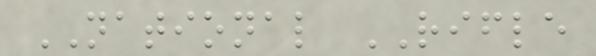NATIONAL RIFLE
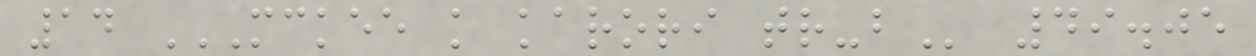14 MCKEE K KARORI TR-B 49.05
